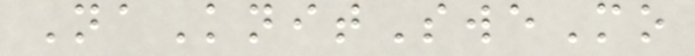NaKnitSweMo
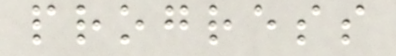progress
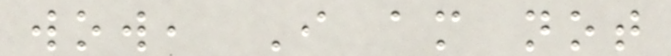wow, I am not
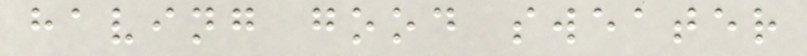having good sweater
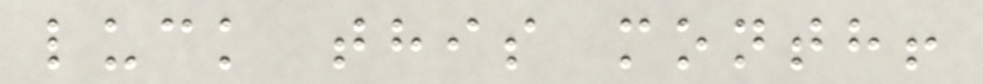luck this month!
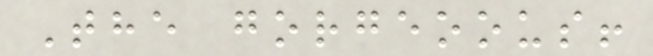The gorgeoous!
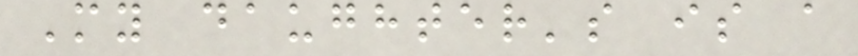My daughter's is a
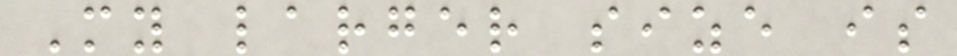My larger size is
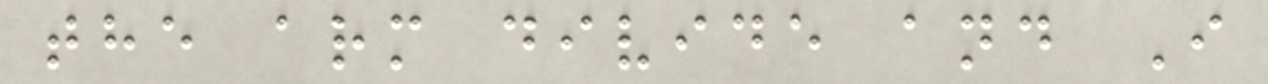the arm divide and I
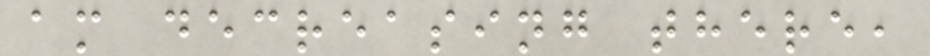am decreasing there,
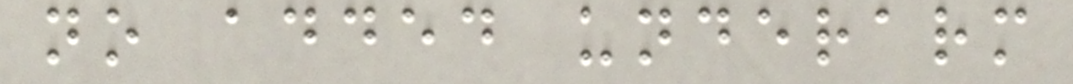no added underarm
